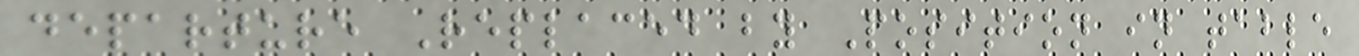departure Replaced by Position in table
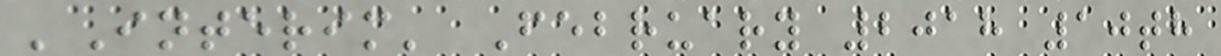'Interim' February 2018 10th
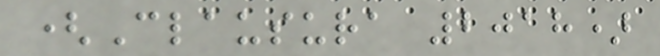(Clausura 2018)
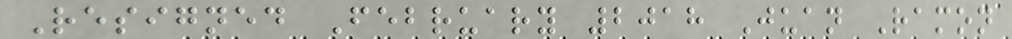Resigned February 2018 Juan Ramon
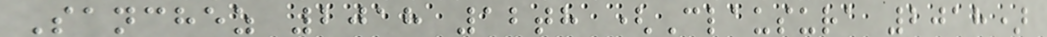Sanchez 2018 12th (Clausura 2018)
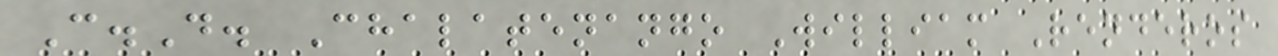C.D. Chalatenango William Renderos
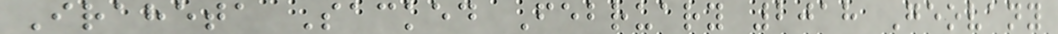Iraheta Sacked February 2018 Geovany
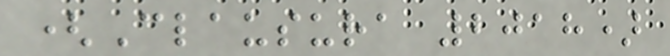(Clausura 2018)
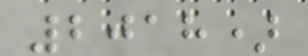2018)
